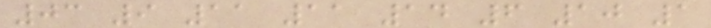03 9 11 11 14 6 10 1
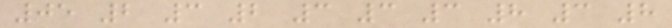05 2 3 2 3 3 3 8 3 8
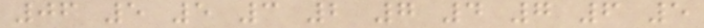06 5 5 3 2 7 4 7 6 5
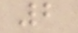2
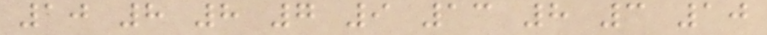10 8 8 7 9 13 8 3 10
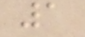1
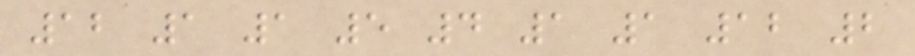12 1 1 5 4 1 1 12 2
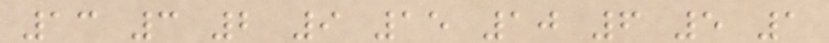13 3 2 9 15 10 6 5 1
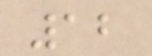12
